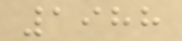1988
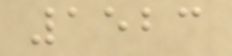1523
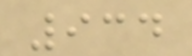934
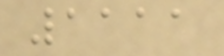1111
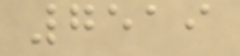7519
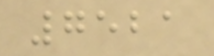7521
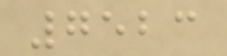7523
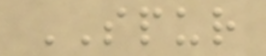SPUR
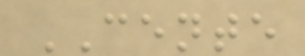CENTE
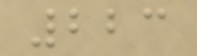223
